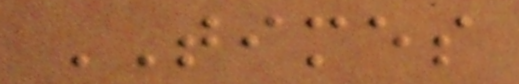TIMES
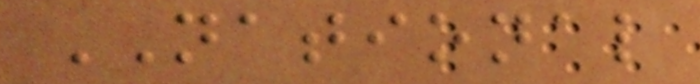NATIONAL
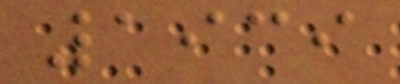1939
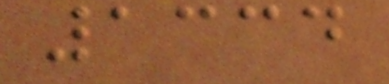1334
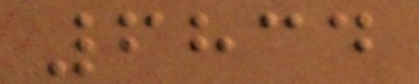6834
